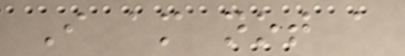I am not a
